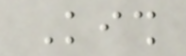Kish
